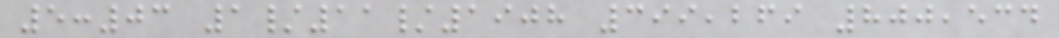5:03 1/11/1908 399,269 800,534
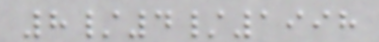8/4/1998
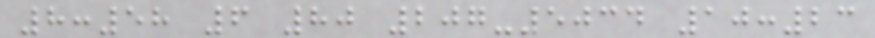8:58 6 80 207-5034 10:23
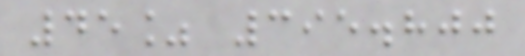45% 395.800
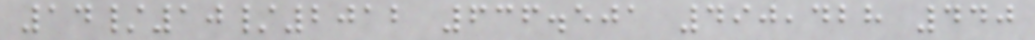14/10/2012 636.501 490,428 440
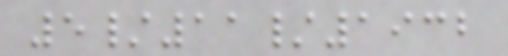5/11/1932
